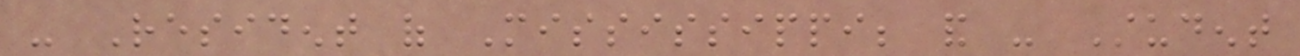- Resident of Mississippi; and - Student
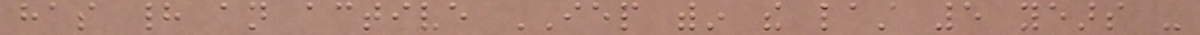has had an active IEP within the last 5 years -
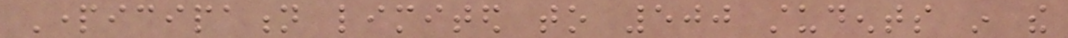Participation limited to 500 students in the
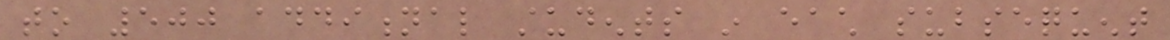to 500 additional students in each subsequent
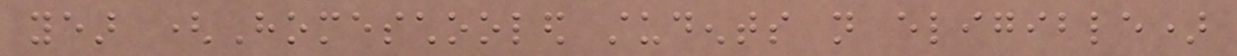year (Homeschooled students not eligible)
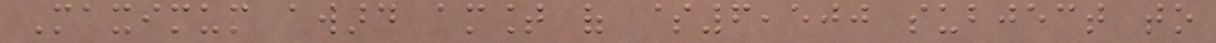Maximum award amount of $6,500 subject to
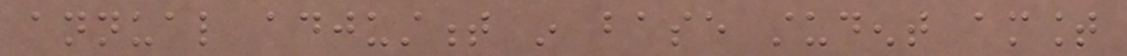annual adjustment in base student amount
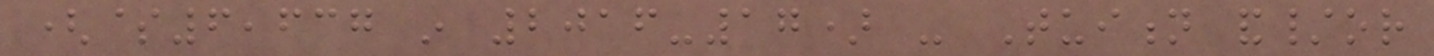($6,637 in 2016-17) - Tuition and/or
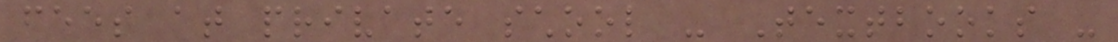fees at private school - Textbooks -
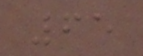65
